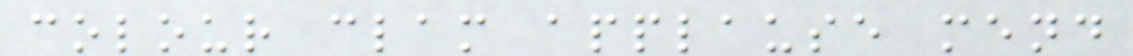colour clam applause mend
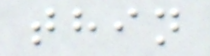thin
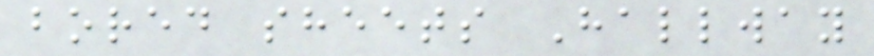bored sheets Hallway
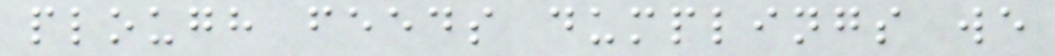plough feeds dumplings we
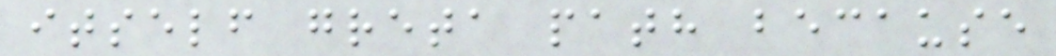itself greta path because
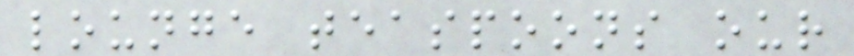lounge teaspoons our
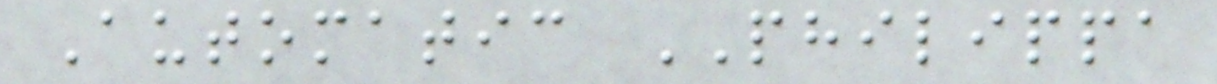Automatic PHILIPPA
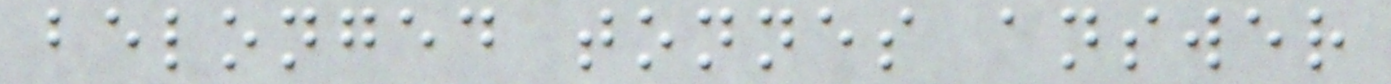belonged tonnes answer
